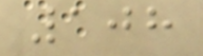108
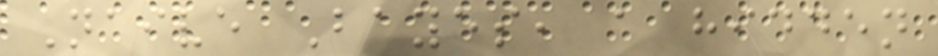Naive Bayes, a hidden
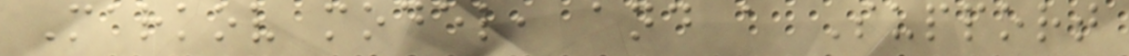Markov model, and a Support
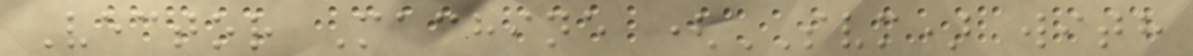Vector Machine (SVM) with
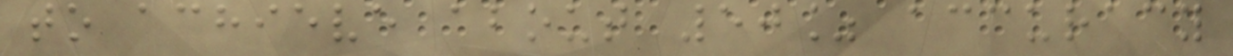to achieve about 50% accuracy
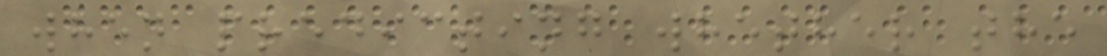when predicting whether the
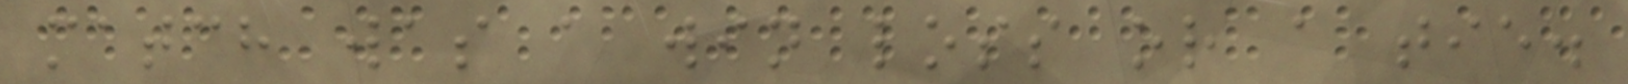match was a win loss or a tie.
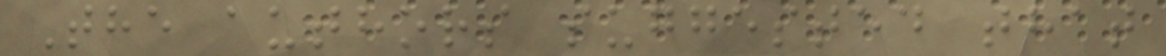The authors suggested that
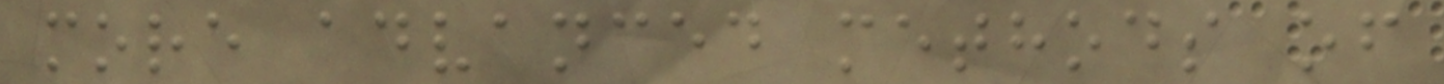more advanced methods of
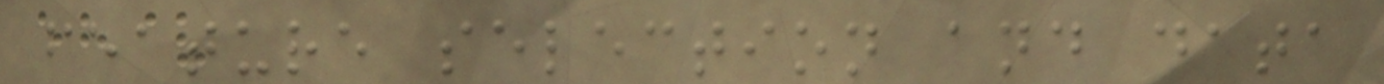feature selection and data
